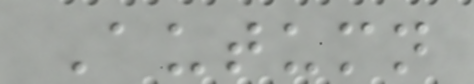Autumn
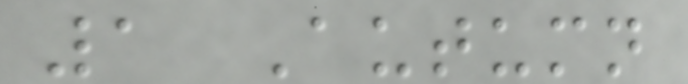1 Autumn
